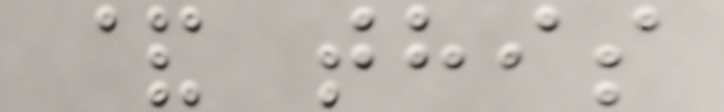& this
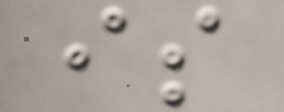is
